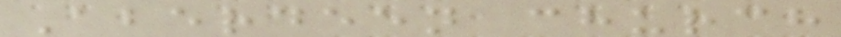Aberdeen church
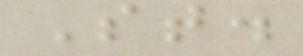St.
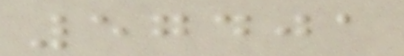57401
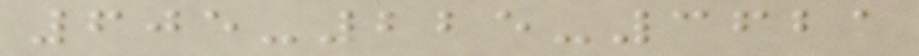605-225-3621
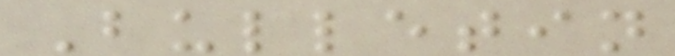Bulletin
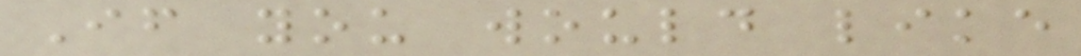If you would like
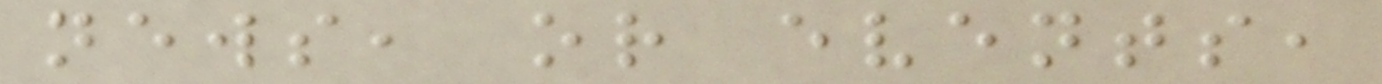news, or events,
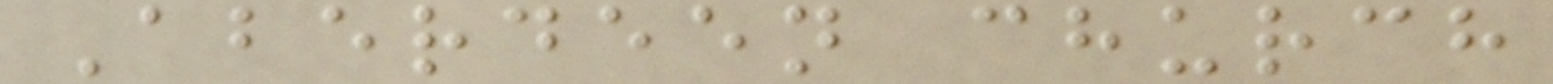Aberdeen church
